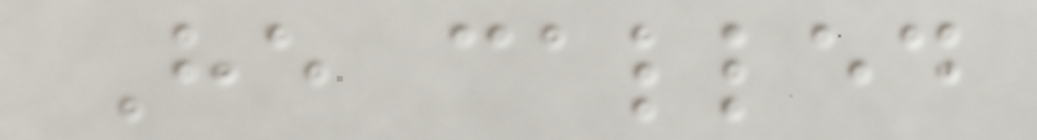He called
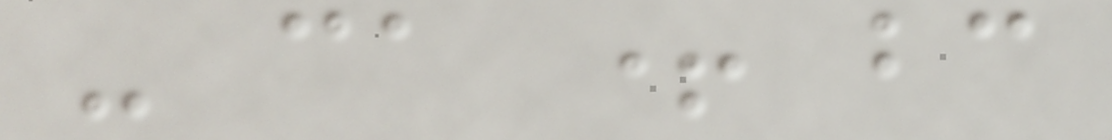- ca + bc
